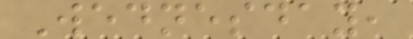Wednesday,
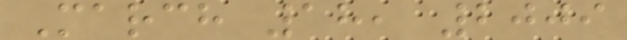March 18, 2009
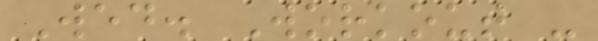Wed. Workout -
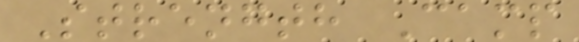Strength Camp
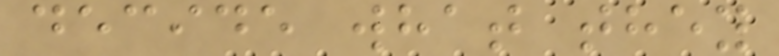decide what they
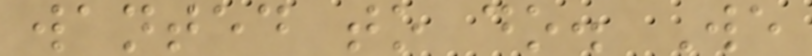wanted to do. We
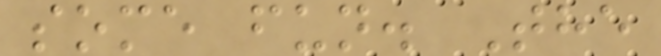some fun. The
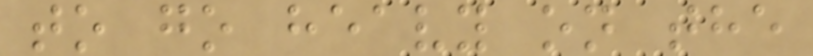to go heavy on the
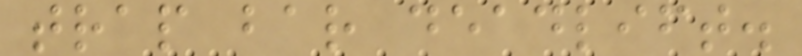trap bar deadlift.
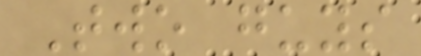Two guys
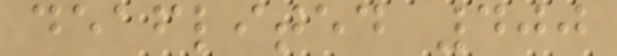deaflited 400
